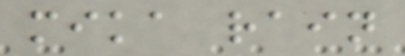mika rain
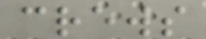crews
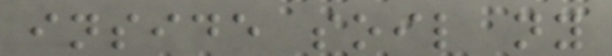inside soil ny
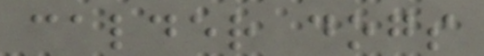calder dogs
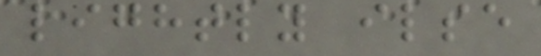lightly ilse
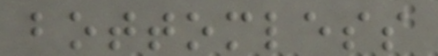bottomless
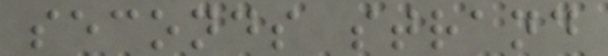seconds strand
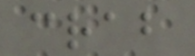crab
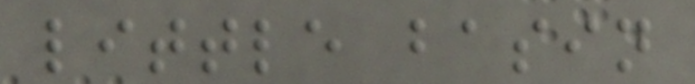little basin
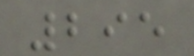295
